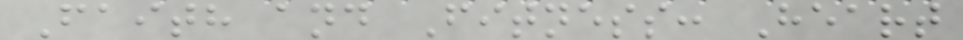Faith and Fitness: Heart
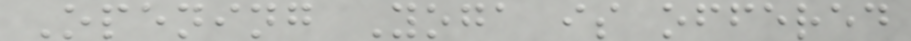Opening Yoga is offered
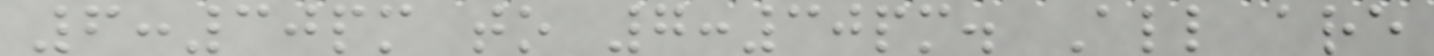6:30pm to 7:30pm. All are
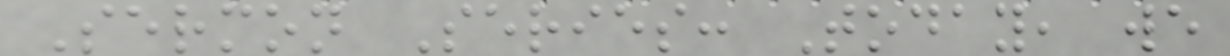Sermon Series: Today, we
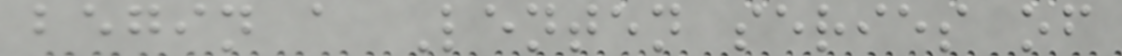begin a Lenten series of
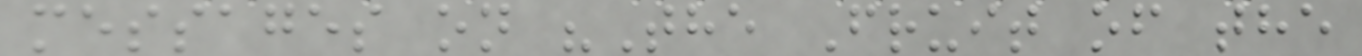messages on "The Fruit of the
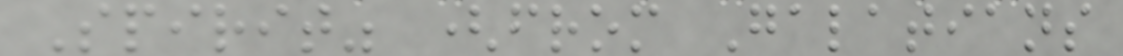Spirit" (from Galatians
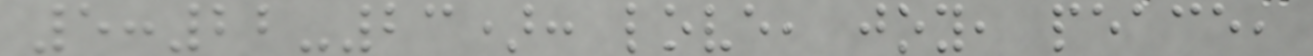5:22-23): love, joy, peace,
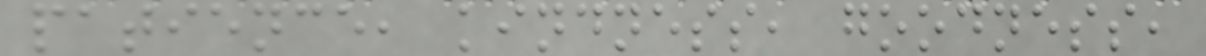patience, kindness, goodness,
